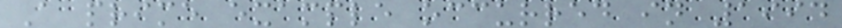A prime example occurred in 1994
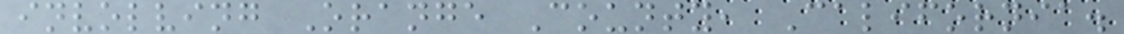involving Orange County, California.
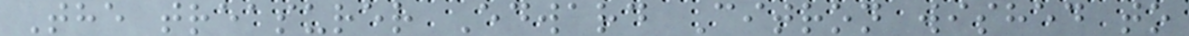The treasurer Edward Citron wished to
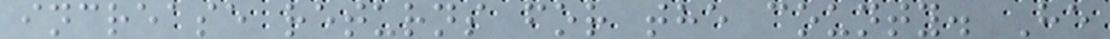increase returns for the county. He
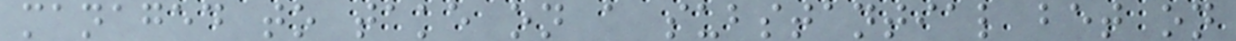managed to take on a substantial bet on
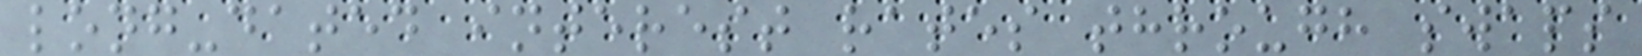long-dated interest rates through swaps
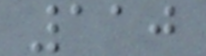110
